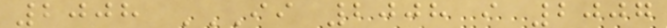2008 II 2008 I 2007
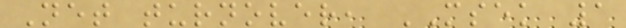Net turnover, MSEK 1
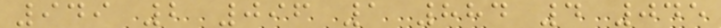949 2 096 1 884 4 045
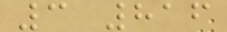3 816
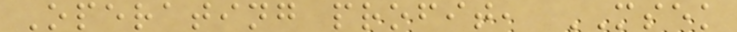Operating profit, MSEK
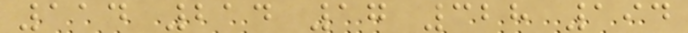114 214 17 328 194
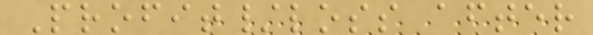Profit/loss after
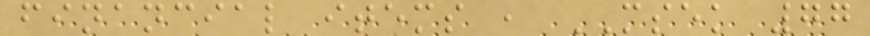financial items , MSEK 77
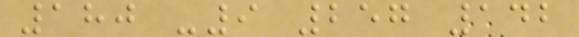180 -9 257 142
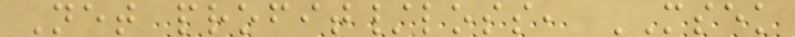Net profit/loss, MSEK
